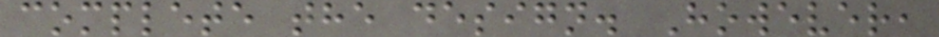complete the design. However,
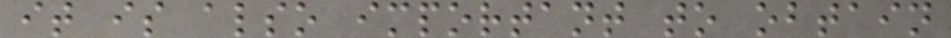it is also important to obtain
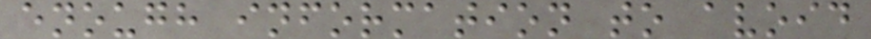enough information to avoid
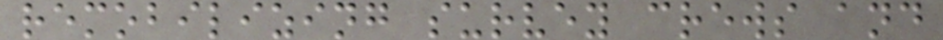remobilizing survey crews and
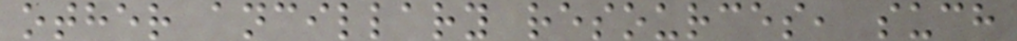other ancillary resources, such
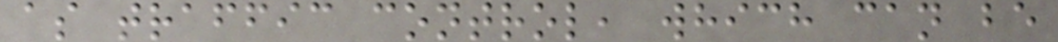as traffic control, which can be
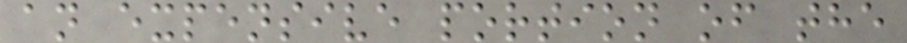an expensive portion of the
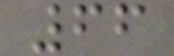66
